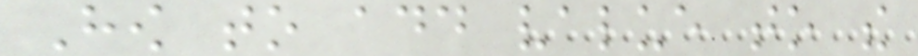How to add value to the
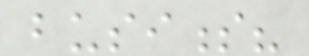business?
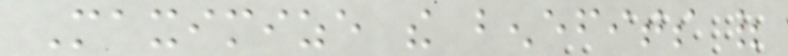Maximize the benefits of
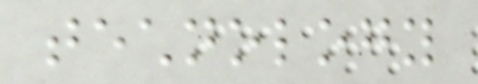technology
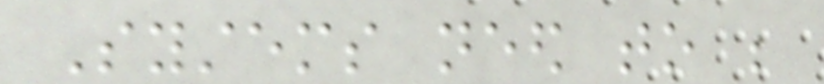Systems need to be
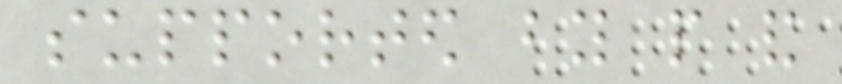supported by people and
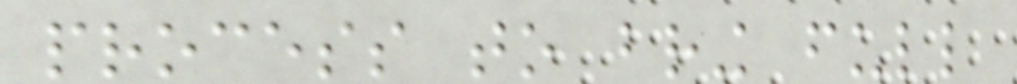process to bring full
